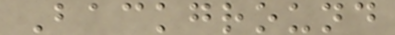Background
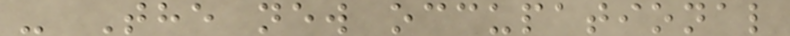- The new occupational
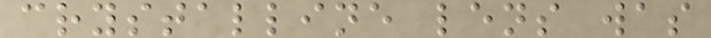crystalline lens was
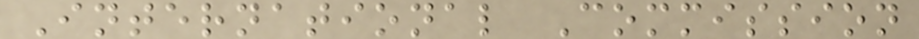International Commission
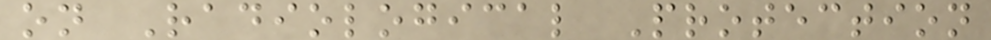on Radiological Protection
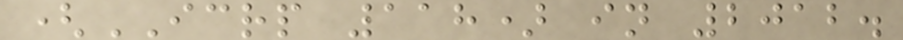(ICRP 118) in 2012.
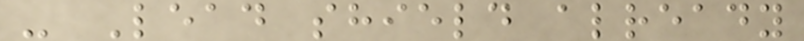- Lead shield already
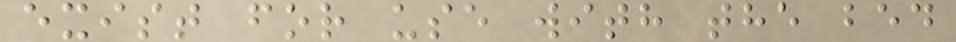exist for use with the bed
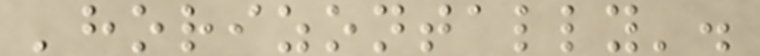'horizontally'.
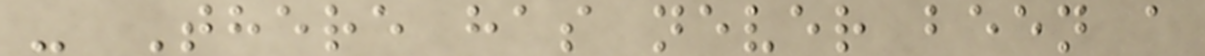- There has never been a
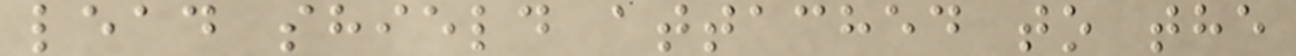lead shield attached to the
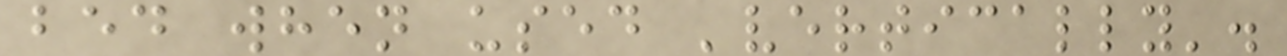bed when used 'vertically'.
